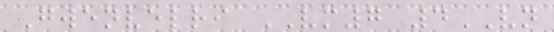Gwenvelri VM7 4VN
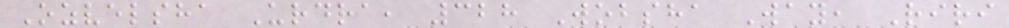Ozvelsha Urdra, 328 Wobsha Way, Riri
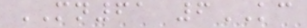MN61 6KC
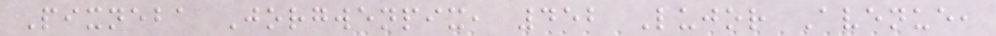Pixneba Jorgwenpix, 452 Lujor Avenue,
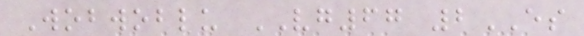Wobwoblu VG67 2ES
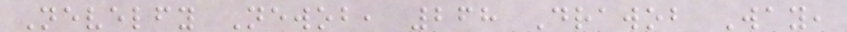Nevelfy Newob, 268 Drawob Way,
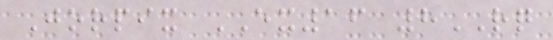Jorpix EX16 8RQ
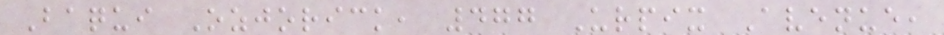Baqui Ozjorick, 477 Urpix Avenue,
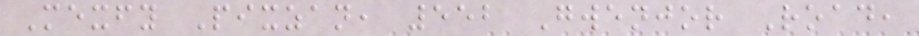Mexfy Pixzan, 552 Gwenjor Road,
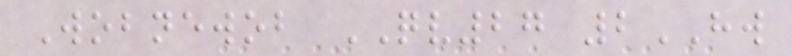Wobnewob QV27 2HW
